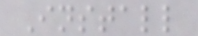Install
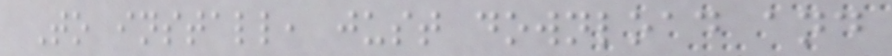To install, just download and
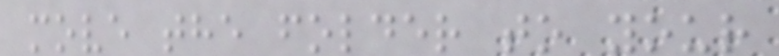move the folder to your
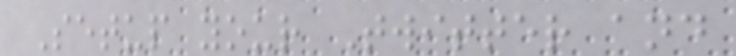Setup your Twitter and
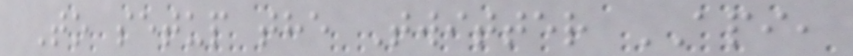To setup the Twitter API,
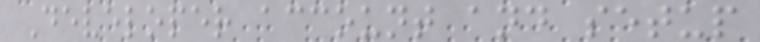Developer account and setup
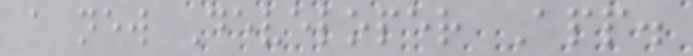a new Developer App.
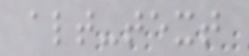alt-text
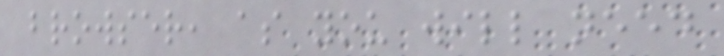browser, as you will need
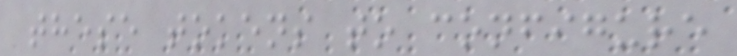these tokens to configure
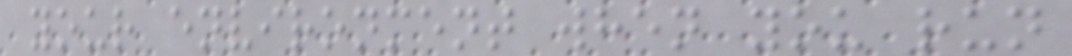your environment when you run
